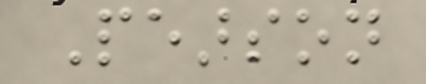Pearson
